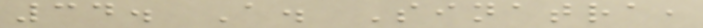34. A. Sinatra,
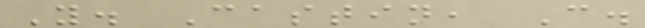Y. Castin, C.
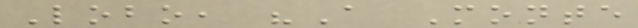Lobo, "A Monte
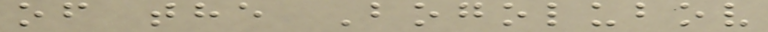of the Bogolubov
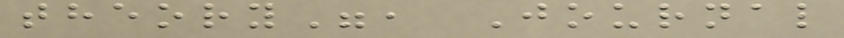theory", Journal
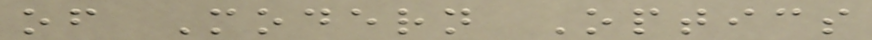of Modern Optics
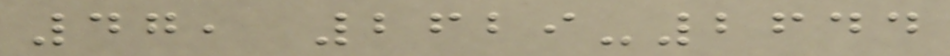47, 2629-2644
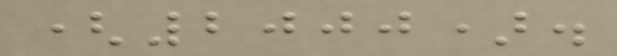(2000).
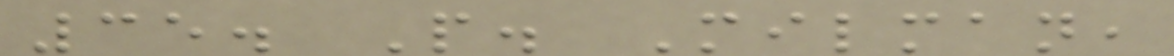35. P. Milman,
